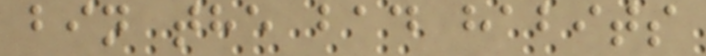bin the bad habits
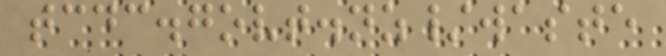tcdc.govt.nz/waste
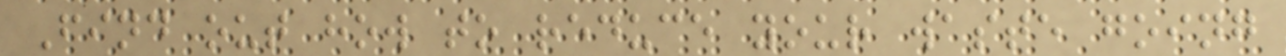Find out how to reduce your waste going
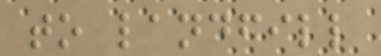to landfill
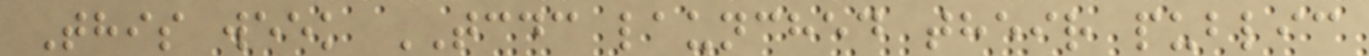This week TCDC launched their public
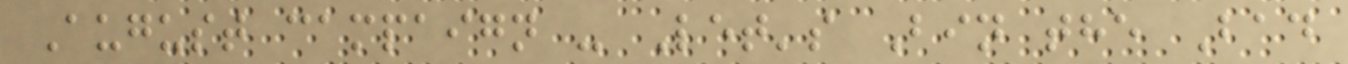August campaign - Let's Bin the Bad
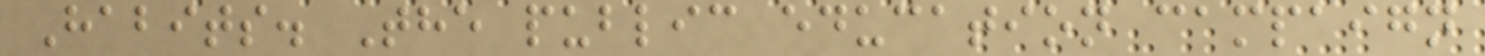Habits. The public education campaign
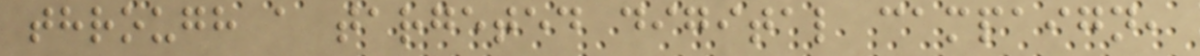through a targeted digital campaign,
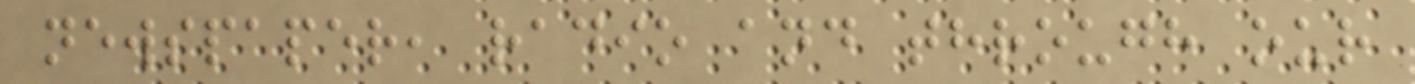newspaper, radio and through our
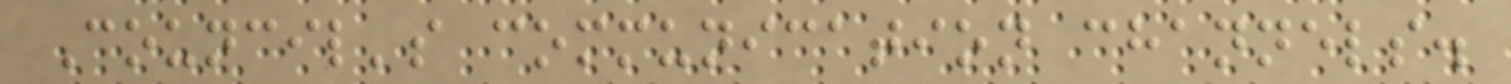Council's communication channels.
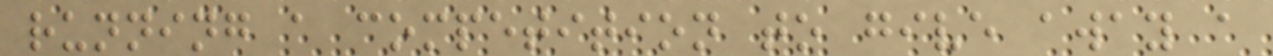running a competition to give away a
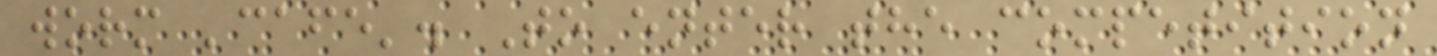worm 'cafe'. To enter the competition
